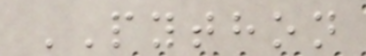PYTHON
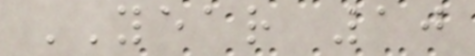YEAR 10
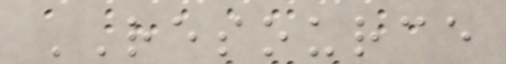RESOURCE
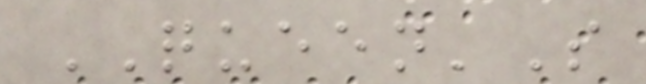QUEEN'S
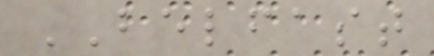BELFAST
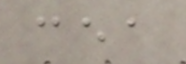cea
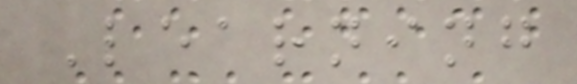Learning
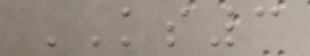KS3
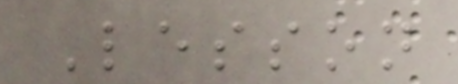Lesson
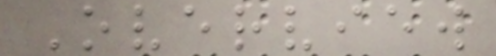Overview
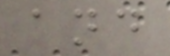and
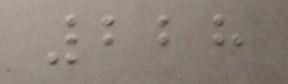228
